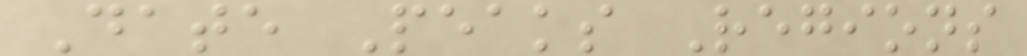Date Peaks Regions
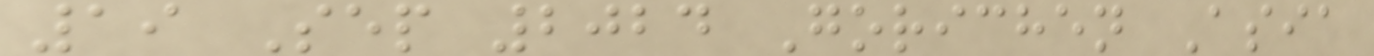19 Sep 2024 Gorichen Asia
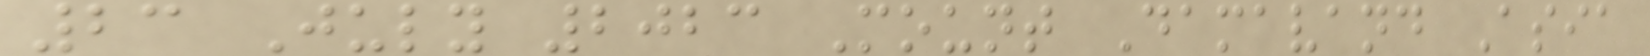23 July 2023 Mount Damavand Asia
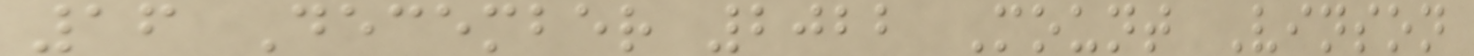16 December 2022 Mount Vinson
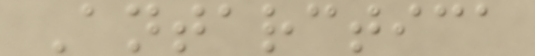Antarctica
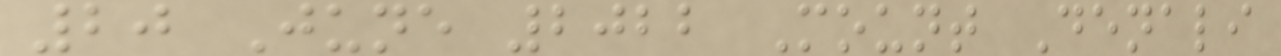20 June 2022 Mount Denali
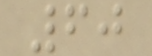60
